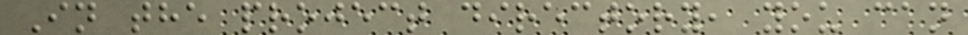In the project directory, you can
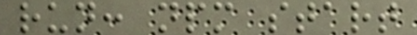run: npm start
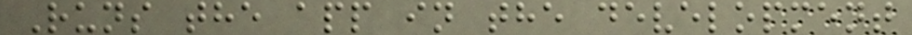Runs the app in the development
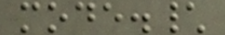mode.\
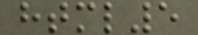html5
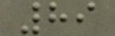89
